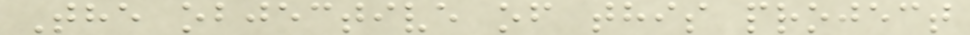The objective of this project
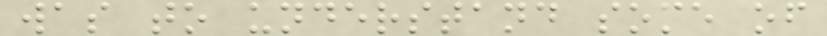was to understand some of
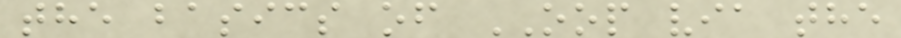the basics of OOP via the
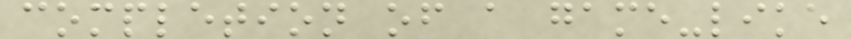completion of a game-like
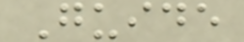Guide
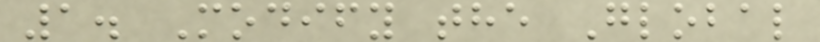1. Modify the Global
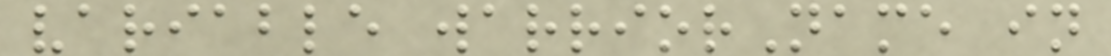variable warriorName in
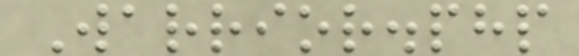Warrior.php
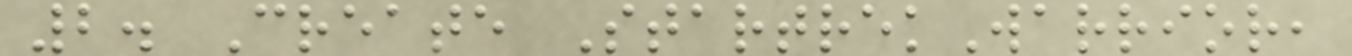2. Create StartrekWarrior,
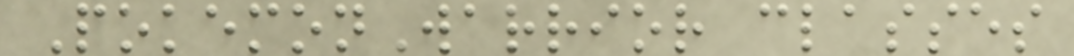PokemonWarrior classes
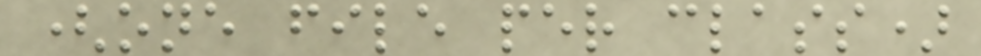(one file per class)
